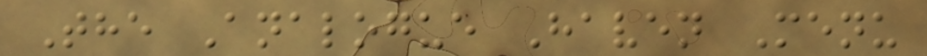The Analogue Haven Menu
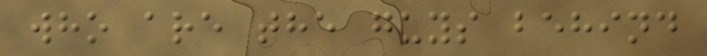who are the guys behind
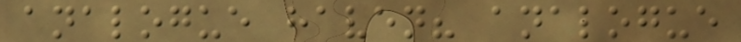analogue haven? analogue
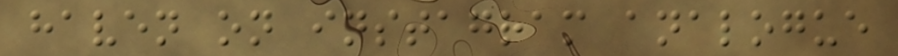haven on instagram analogue
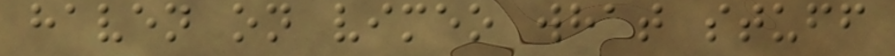haven on vimeo what stuff
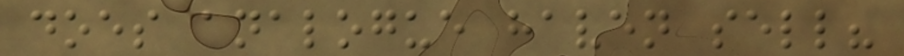does analogue haven sell?
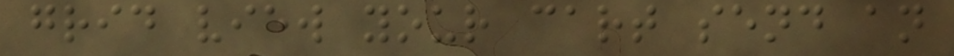grid view your cart send an
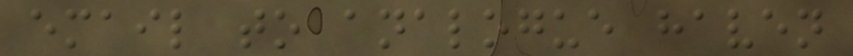email to analogue haven
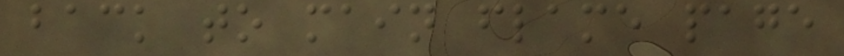back to main flame page
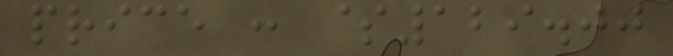price : $129.00
